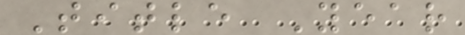Title Year
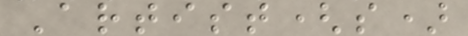Artist(s)
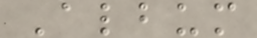Album
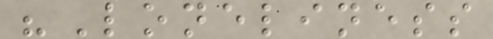"Loneliness
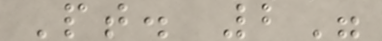Pt. 2"
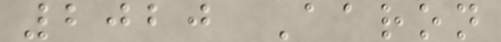2020 Aaron
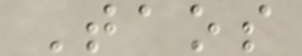Taos
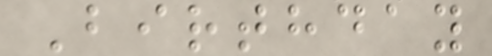Birthday
